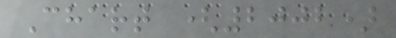Chart (2002)
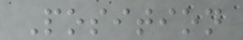Position
